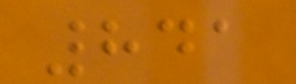841
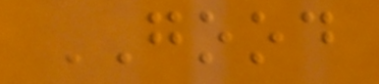GOOD
